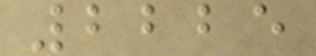2225
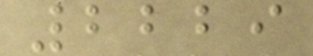2229
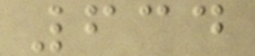634
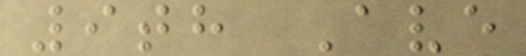9th Ave
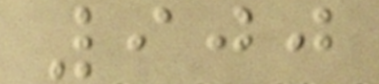900
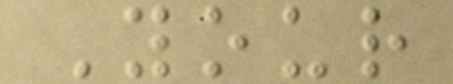Your
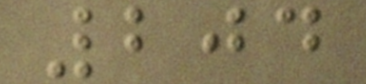204
